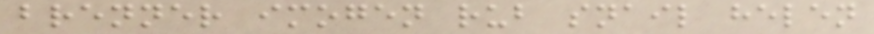brenner imogen rub snail helen
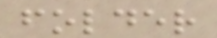folder
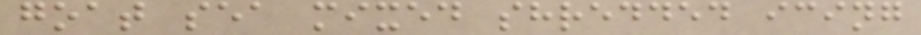goat sea mixed shredded icing
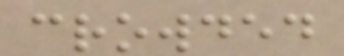crowded
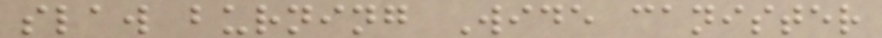slaw burning Wide canister
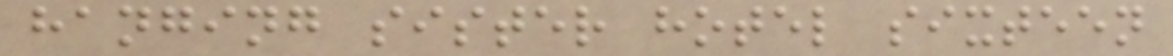hanging sister hotel sixteen
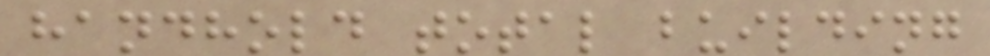handhold total building
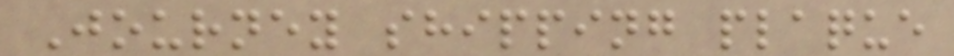Journey shipping plaque
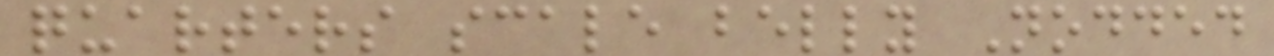quarters scale belly Nodded
